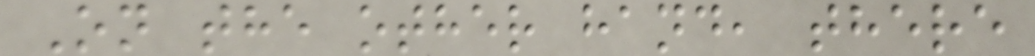On the other hand, there
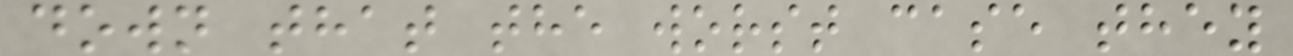down that the worst case they
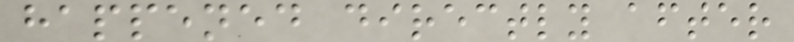happened directly after
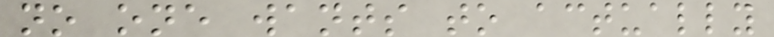no one wants to actually
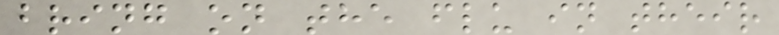bring on the flu in their
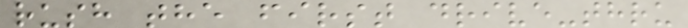rush the first drive-thru
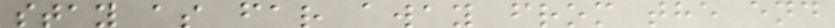stay as far away from the end
